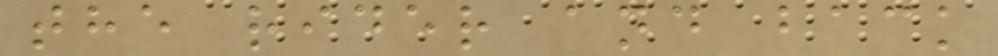the rider and back
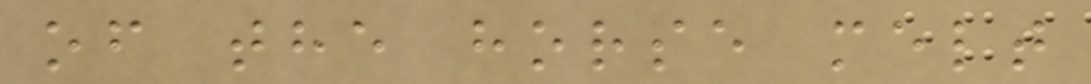of the horse melt
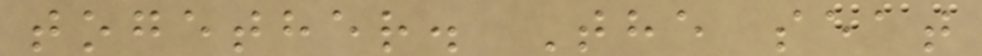together. The seat
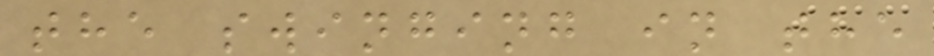the swinging in the
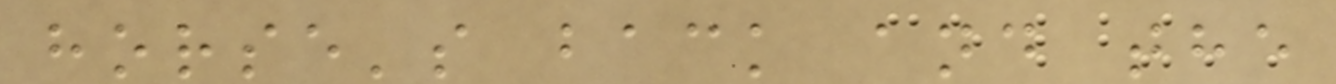horse's back and the
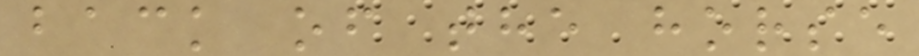back of the horse
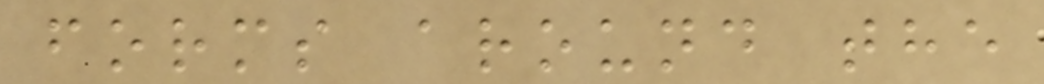forms around the
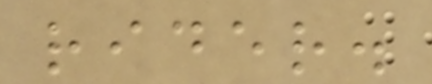rider.
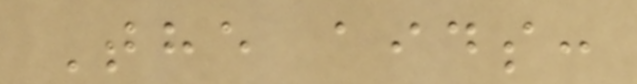The aids:
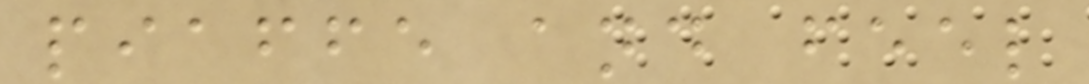piaffe and feel
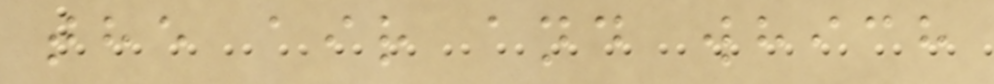the air and which
